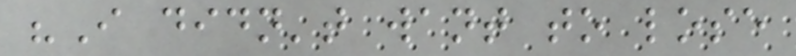"I didn't want to lose
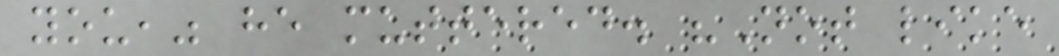you," he muttered. "Not like
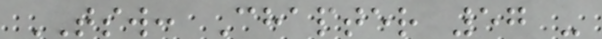TSW: Chapter 57 -
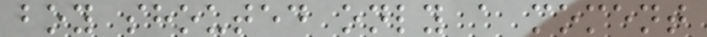boy shouted only a moment
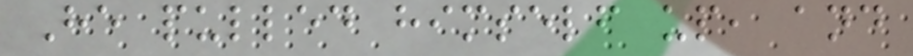He pulled himself up, and
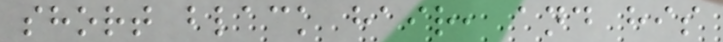short black hair, and his
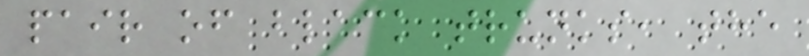pair of black trunks, the
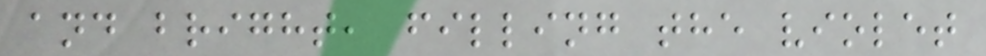and bright, filling the violet
